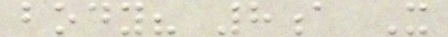body? 8a X
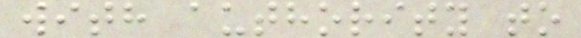with authority to
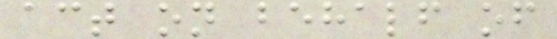act on behalf of
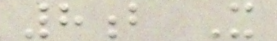8b X
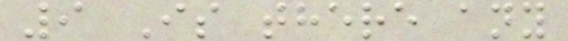9 Is there any
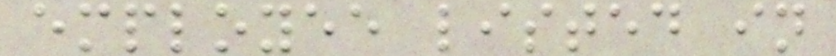employee listed in
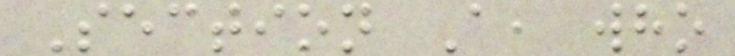Section A, who
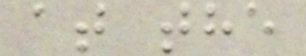at the
